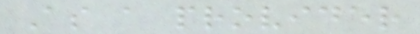As a provider
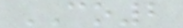CO2
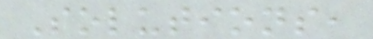Solutions,
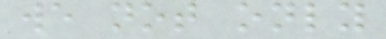we not only
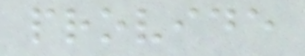provide
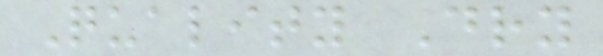Quality Dry
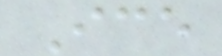Ice
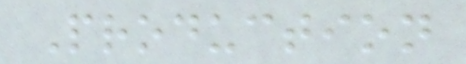Production
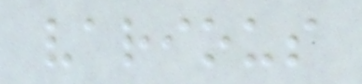various
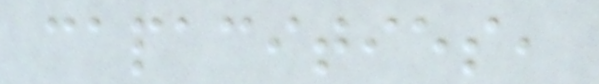capacities,
